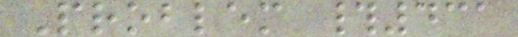Problem #431
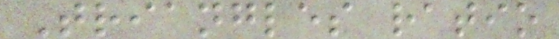Triangles ratio
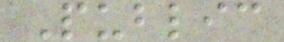Public
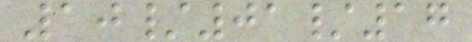10/01/17
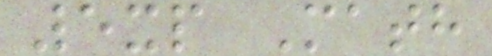5xp Math
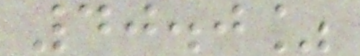40.0%
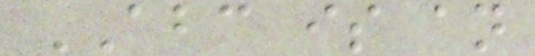ABC is an
